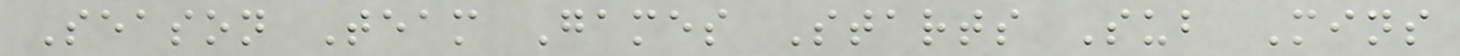Season Team Games Starts Sub Mins
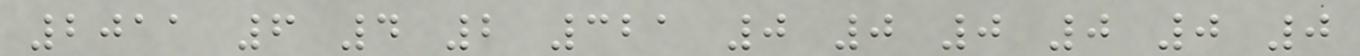2011 6 4 2 321 0 0 0 0 0 0
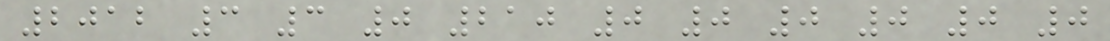2012 3 3 0 210 0 0 0 0 0 0
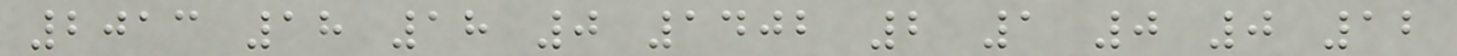2013 18 18 0 1402 2 1 0 0 12
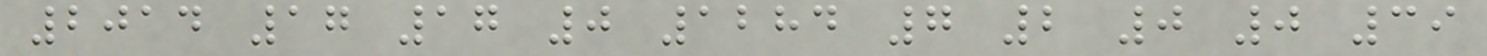2014 17 17 0 1284 7 2 0 0 39
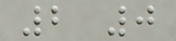2 0
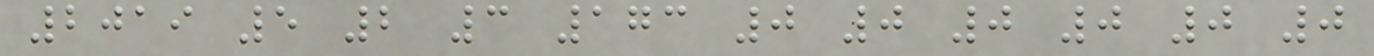2019 5 2 3 173 0 0 0 0 0 0
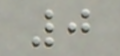0
